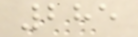285
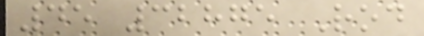45 32875 Rod
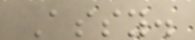Assy.
